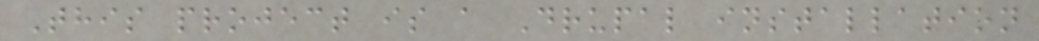This project is a Drupal installation
